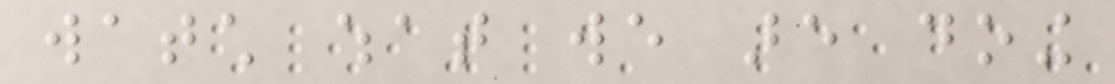watch what we are doing
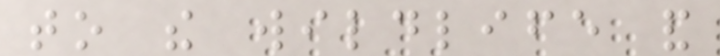to the wildlife and
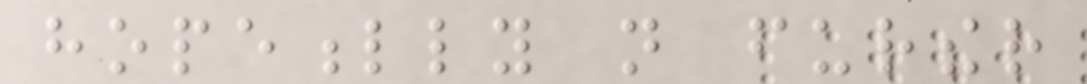hopefully not further
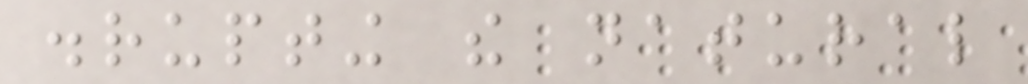disrupting the natural
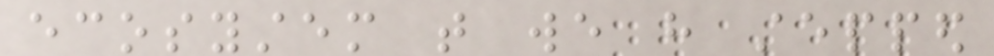ecosystem that we have stepped
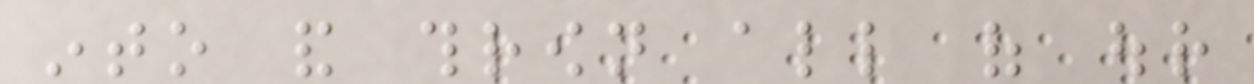into and thrown all of our
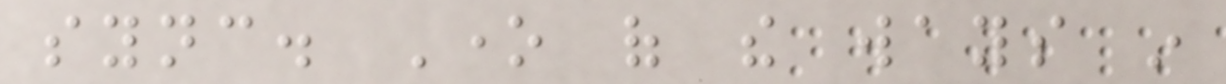sync. One of the ways in
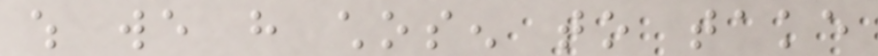which we have chosen to take
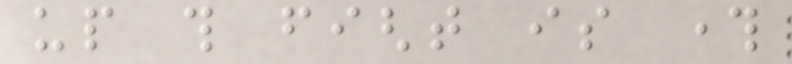up this fight is through
